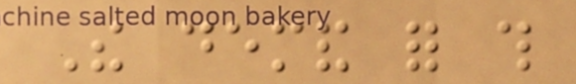The demand for this
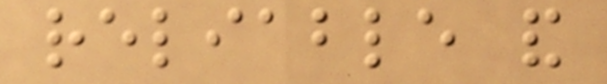reliable and
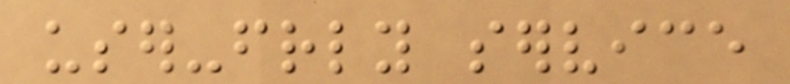user-friendly service
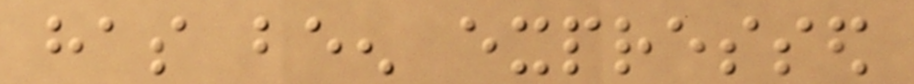has been expressed
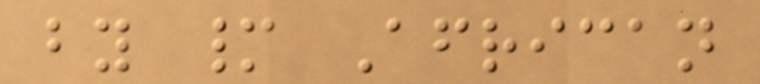by many African
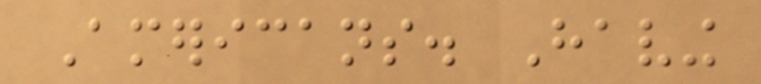Americans. Having
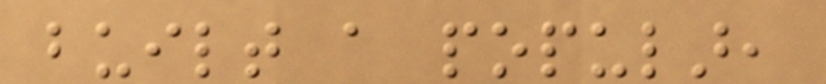built a popular,
